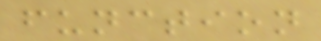function
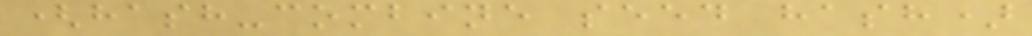(hash-combine seed hash)
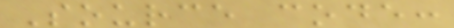Source code:
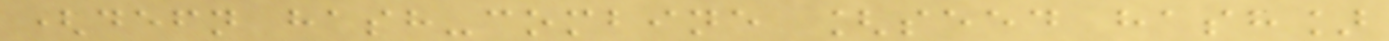(defn hash-combine [seed hash]
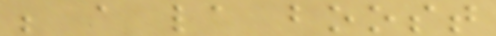; a la boost
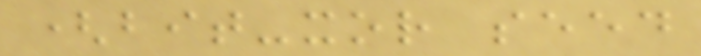(bit-xor seed
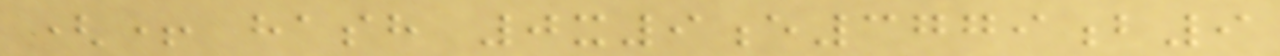(+ hash 0x9e3779b9
